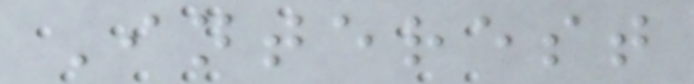Interest
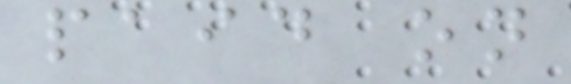paid on
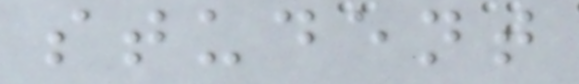student
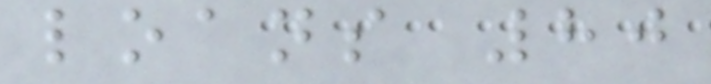loans 80
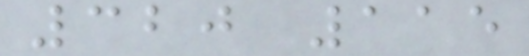320 115
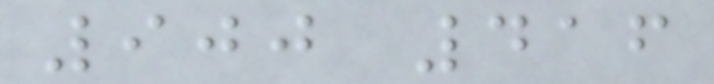900 416
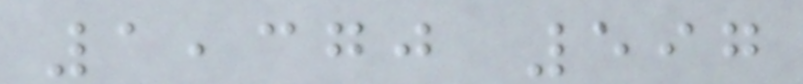1,370 597
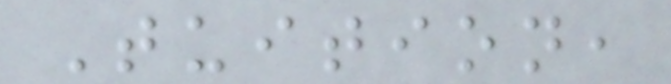Tuition,
